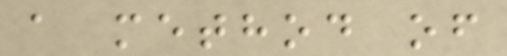a method of
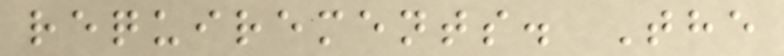requirements. The
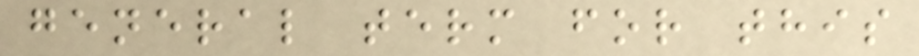general term for this
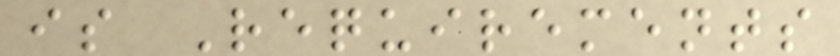is Requirements
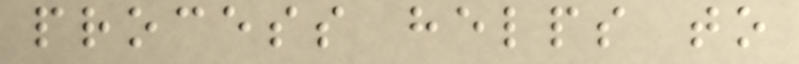process helps to
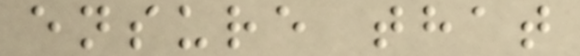ensure that
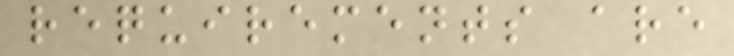requirements are
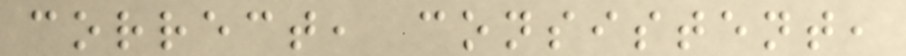correct, consistent,
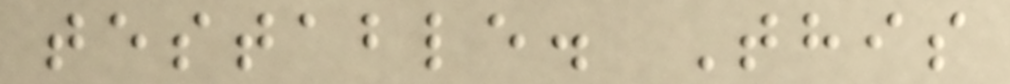testable. This
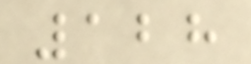128
